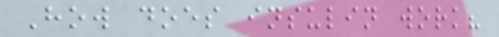How does insulin work?
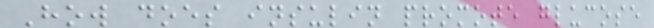How does insulin promote glucose
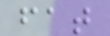fat
